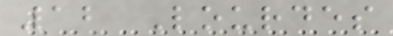12 Lourdes
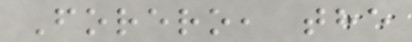Forero, the
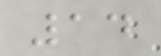14
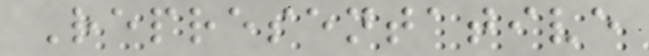Representative
